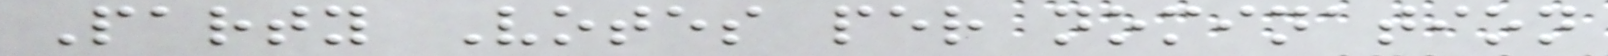Party Votes per nomination
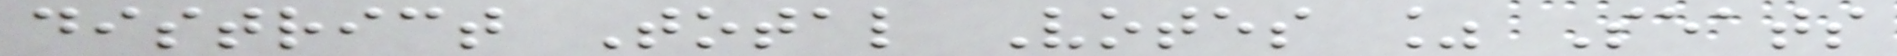district Total Votes % Seats
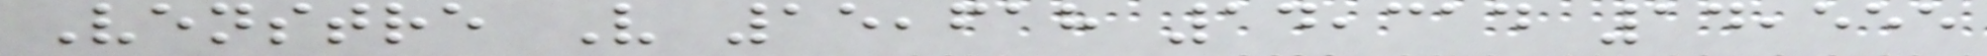Venstre V 15,618 14,314 14,555
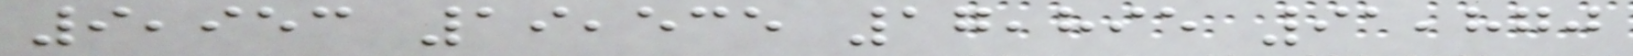9,953 19,535 17,895 91,870
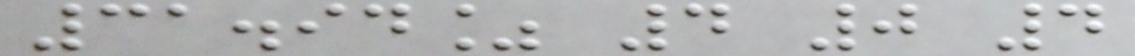31.94% 4 0 4
